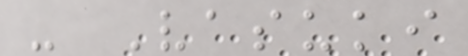- Vasuki
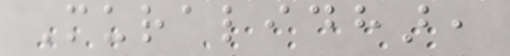Muralidhar,
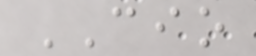CIO
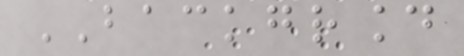BACKGROUND
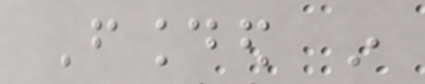Founded in
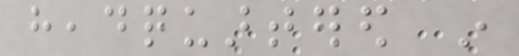headquartered in
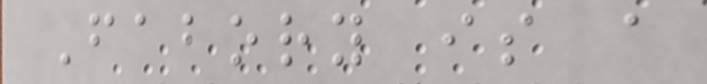Fabory is a
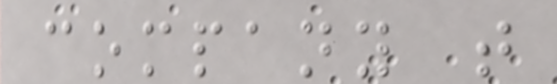company that
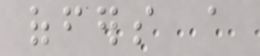offers a
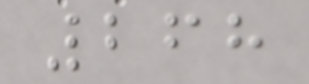268
